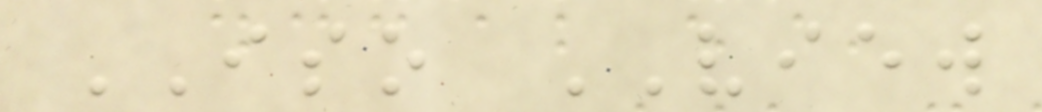ISO VIEW
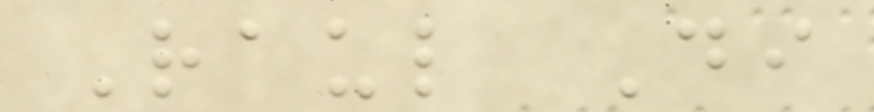Raul Di
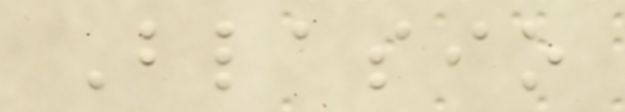Blasio
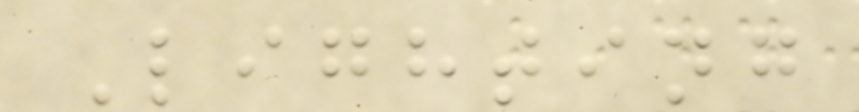Lighting
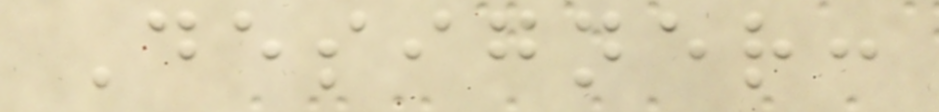Designer:
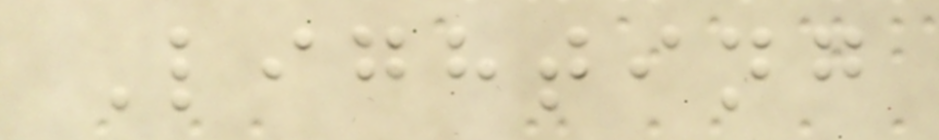Lighting
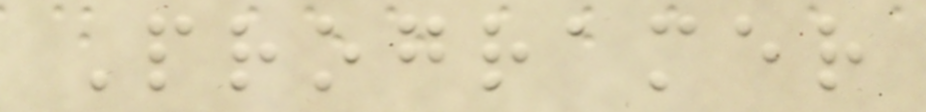Programer
